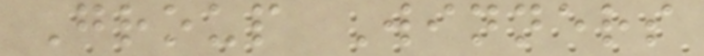Group Winners
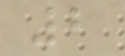2
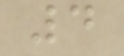4
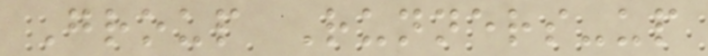Group Runners-up
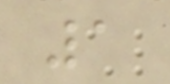1
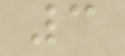3
